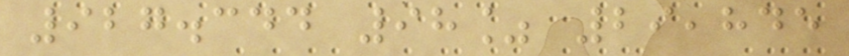927.344 98% 29,845
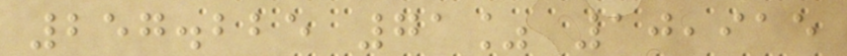257.225 71% 10,915
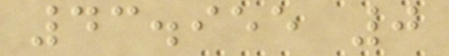43.955 0
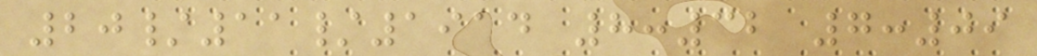20/11/1914 8:32 7:09
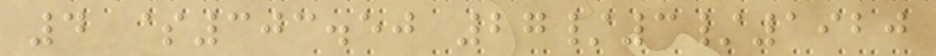4 $303.50 27/3/1920
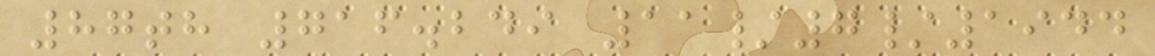87th 716.249 11/7/1944
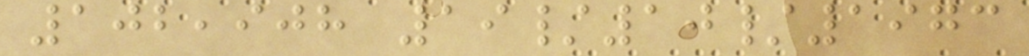102,908 19/10/1973
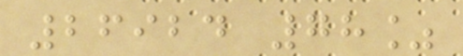26924 78%
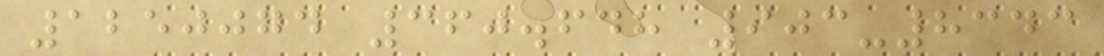1250074 360.648 903-8343
